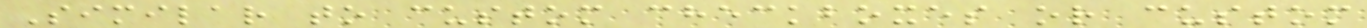Similar to custom checkboxes or custom
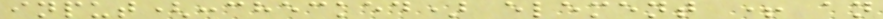input(:checked) element + an
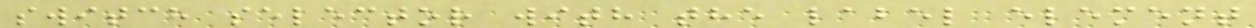switch selector with the label element
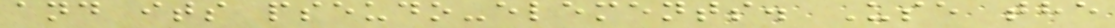and its pseudo-elements. Use the
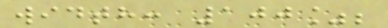width: 100%;
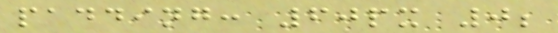padding: 60px 0;
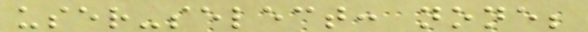user-select: none;
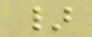}
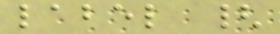label {
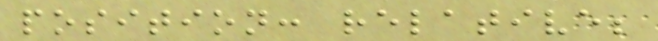position: relative;
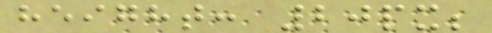height: 20px;
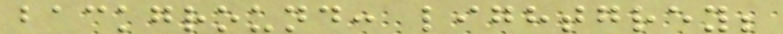background: lightgrey;
